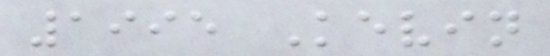1995 Kevin
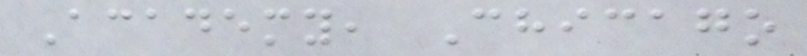Academy, Chicago
